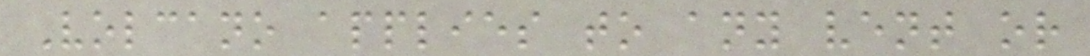Volcano applies to any vent or
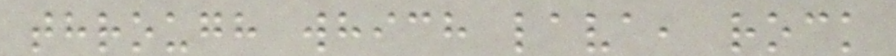through which lava, rock
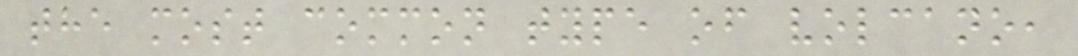the most common type of volcano,
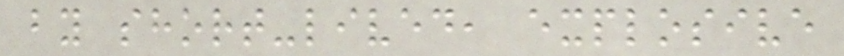by short-lived, explosive
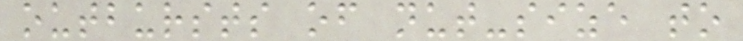outbursts of nut-size to
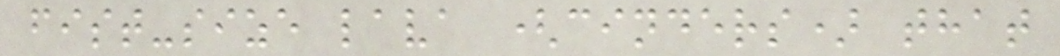fist-size lava (cinders) that
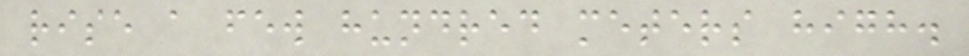rise a few hundred meters high.
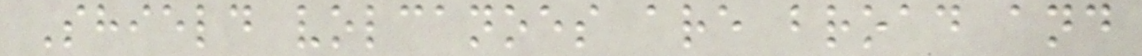Shield volcanoes are broad and
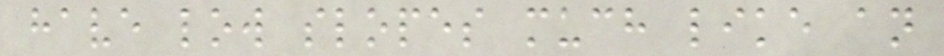have low slopes much like an
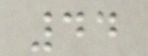44
